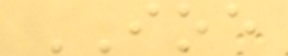IOE
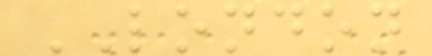LONDON
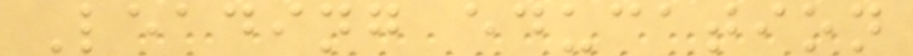Leading education
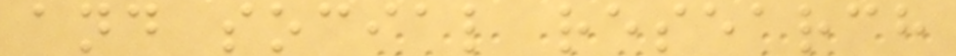and social research
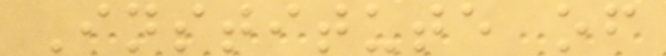Institute of
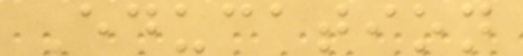Education
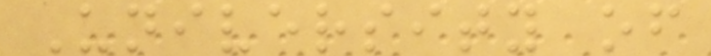University of
